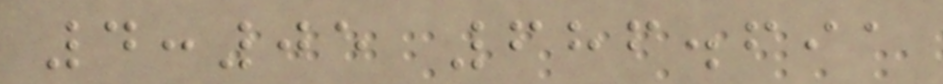4:05 686.691
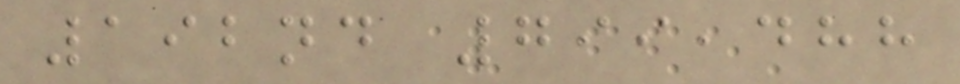192nd 799,488
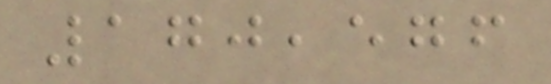170,576
